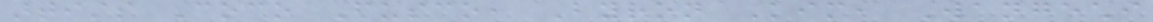artists Coco Fusco, Byron Kim, Wangechi
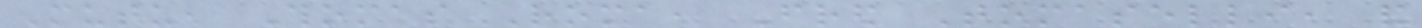Mutu, Thomas Roma, Fred Tomaselli, and
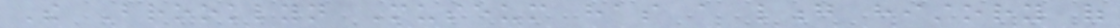The Brooklyn Museum has a long history of
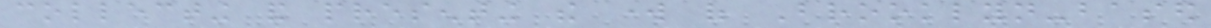collecting and presenting the work of Brooklyn-based
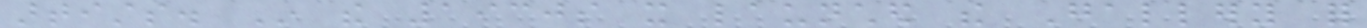artists. In the 1930s it launched the Gallery for
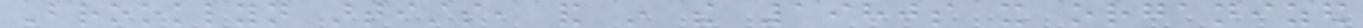Brooklyn artists, and in the 1980s it organized
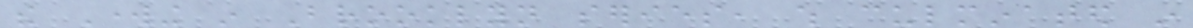the Working in Brooklyn series, which culminated in
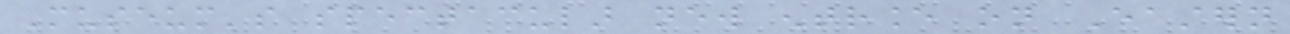Museum's spectacular new entrance on Eastern
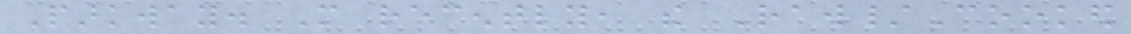Parkway. More recently, the Raw/Cooked
